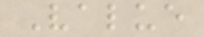Value
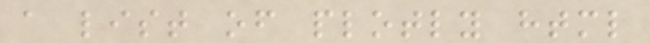a list of plotly html
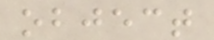object
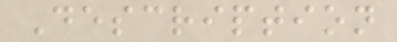Description
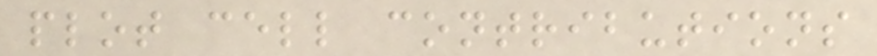plot cell contributions
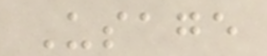Usage
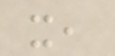x,
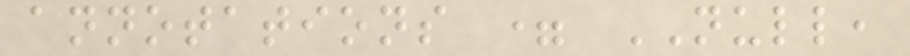annotations = NULL,
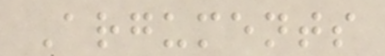Arguments
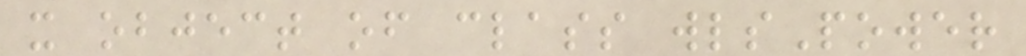x object of class wlsPower
